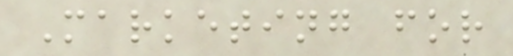Marketing for
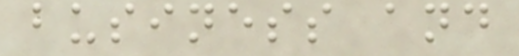business and
